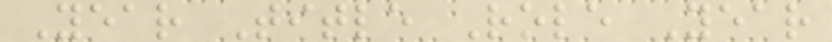Year Title Role Year
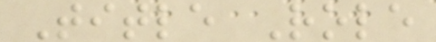Title Role
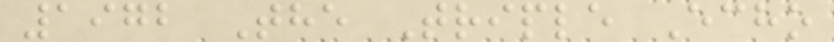1972 The Triple Echo
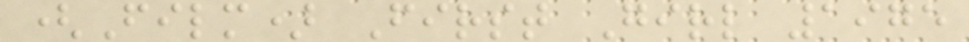(Film) First Girl 1975
